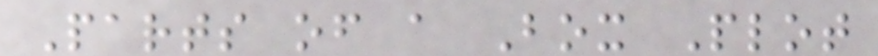Parts of a Box Plot
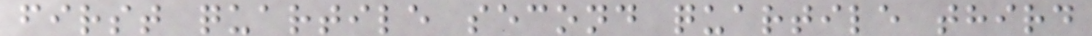first quartile second quartile third
